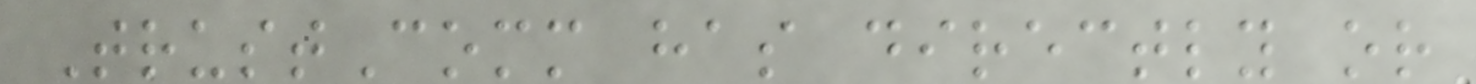TrustComm has directly or
